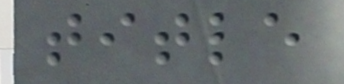title
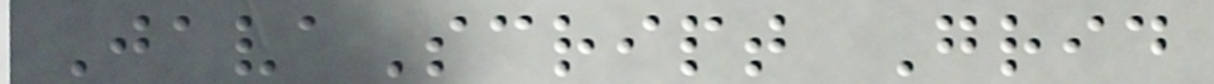JavaScript Grid
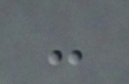-
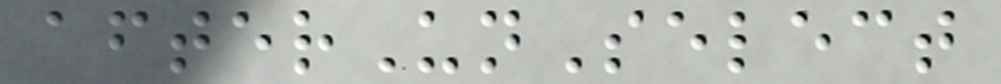afterUnSelect
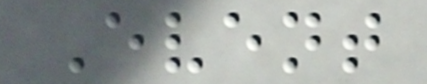Event
